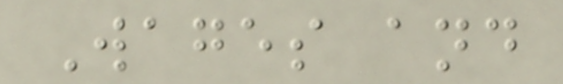Wages and
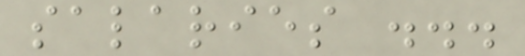salaries ...
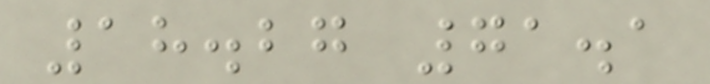18.27 71.1
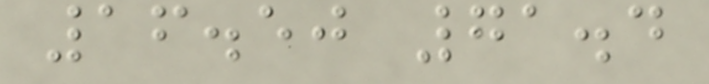16.50 71.4
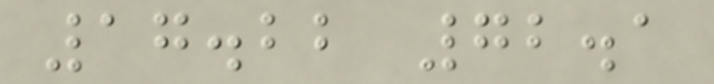17.22 72.1
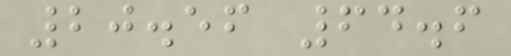20.56 64.6
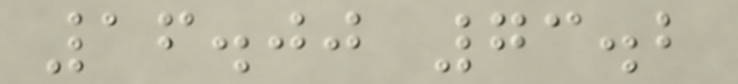16.00 73.2
